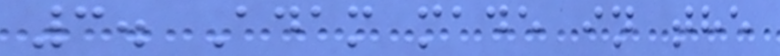3. Adam made in the
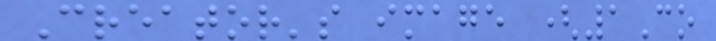Creator's image (1Co
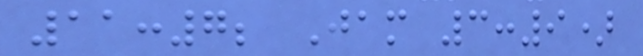11:7; Jam 3:9)
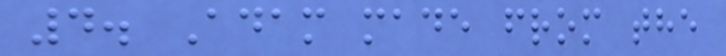4. Adam made from the
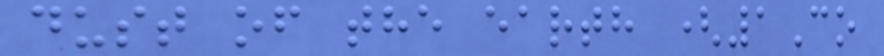dust of the earth (1Co
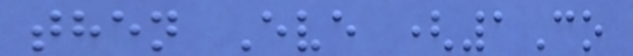then Eve (1Co
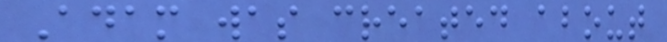Adam was created about
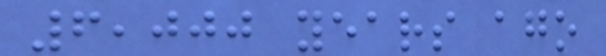6,000 years ago
